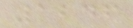1246
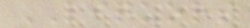LIQUORS
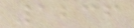1236
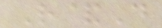R&D
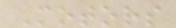Motors
